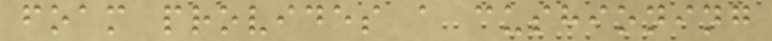foam provides a cushioning
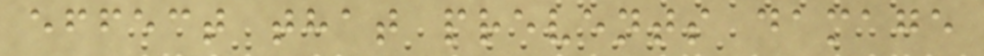effect that prevents damage
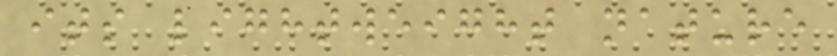its lightweight nature
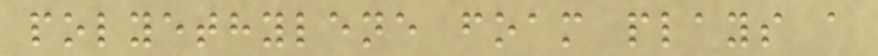polyethylene foam plays a
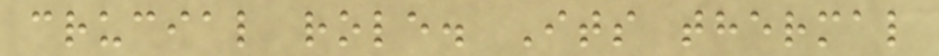crucial role. Its thermal
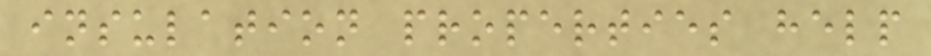insulation properties help
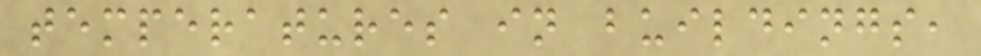temperatures in buildings,
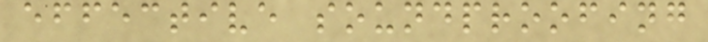effective soundproofing
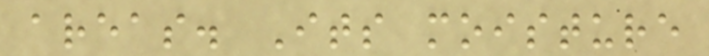areas. Its moisture
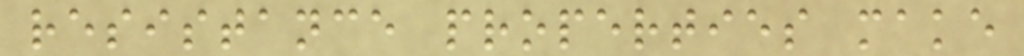resistance properties make
